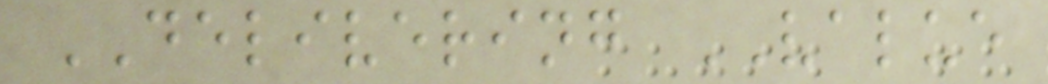DELIVERING VALUE
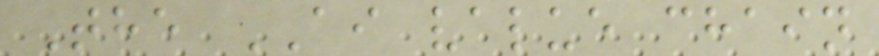The AI value chain
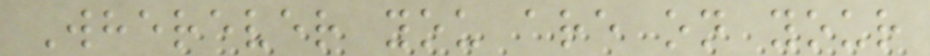Wherever you are on your
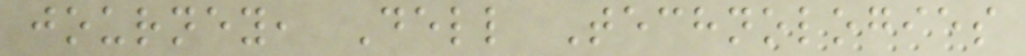journey, Dell Technologies
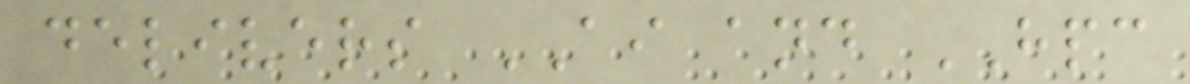delivers AI and HPC
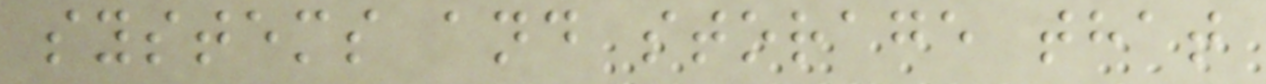systems and storage that
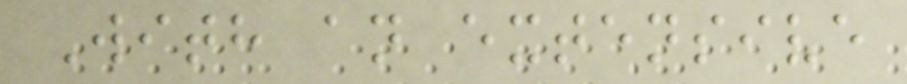With an extensive
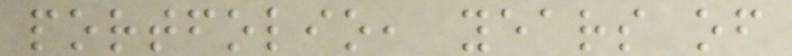portfolio, years of
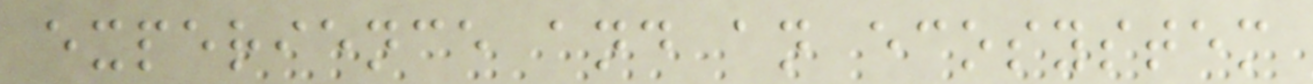experience and an ecosystem
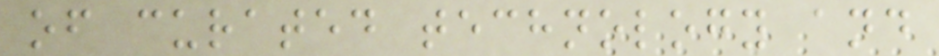of curated technology and
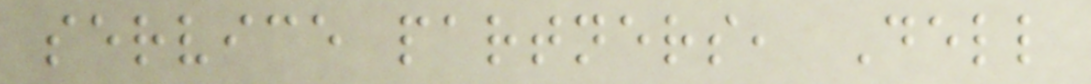service partners, Dell
